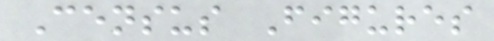Census Figures
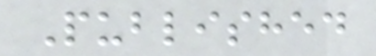Published
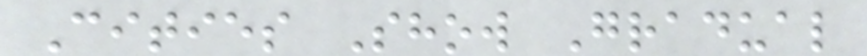Cities Show Gradual
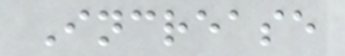Increase
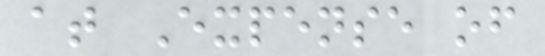at Expense of
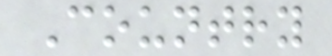Country
